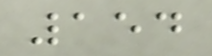154
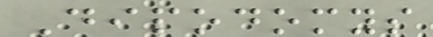Dipodomys
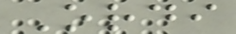Ordi
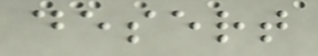desert
